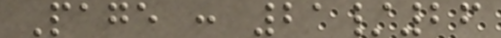Page : 21/26
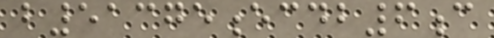b51375ecdb6c
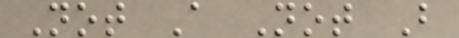Not A Not B
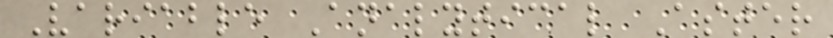Variable Analytical Aster
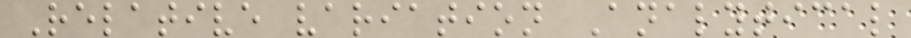Relative variation Analytical
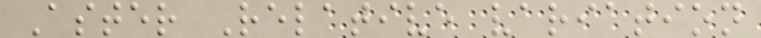Aster Relative variation
